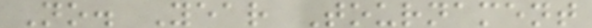No. Year Tournament
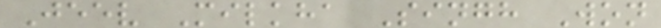Jeev Milkha Singh Won
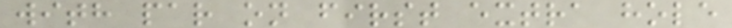with par on first extra hole
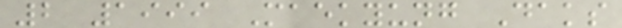2 1999 Maekyung Daks
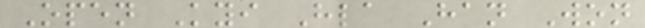Open Kyi Hla Han Won
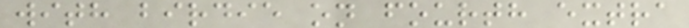with birdie on fourth extra
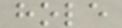hole
